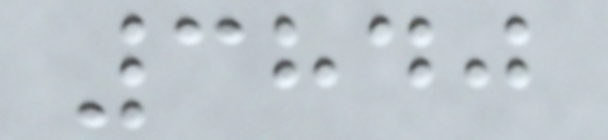3840
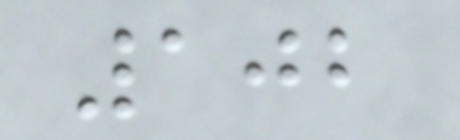102
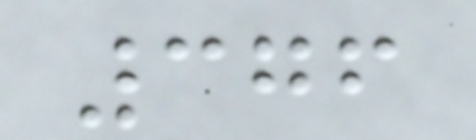376
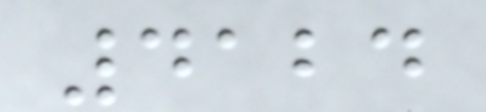4124
